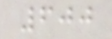600
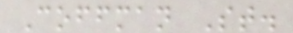Coffman St.
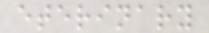eterinary
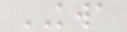KWA
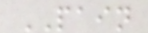PAIN
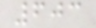603
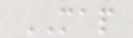MAP
